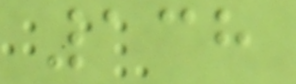138
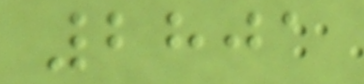2801
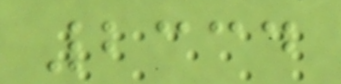2334
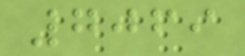7069
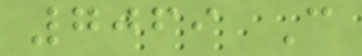7069 C
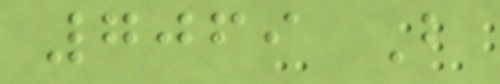7069 B
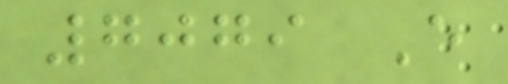7079 E
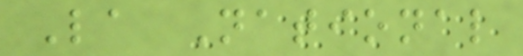La National
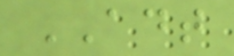ADT
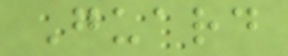Guard
